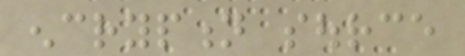encryption source
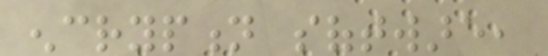encryption software,
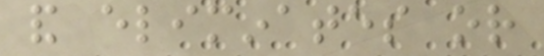and eliminates or
